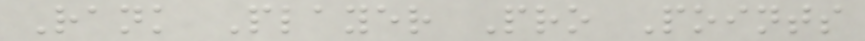Rank Player Pro Points
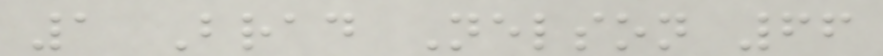1 Brad Nelson 66
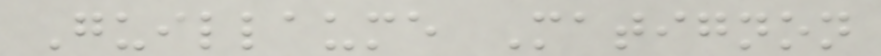Guillaume Matignon
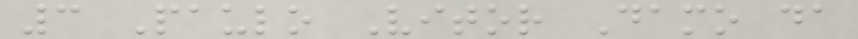3 Paulo Vitor Damo da
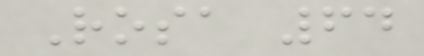Rosa 64
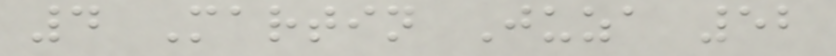4 Martin Juza 52
